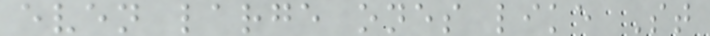even large ones like St
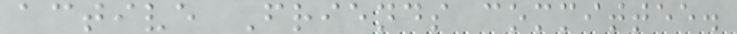active Friends committee.
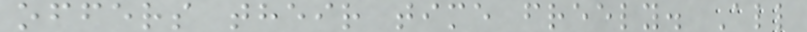offers their time freely. All
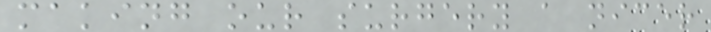making our surgery a nicer
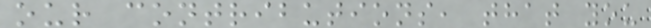our contributions, that you
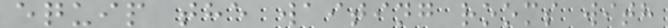equip the waiting rooms with
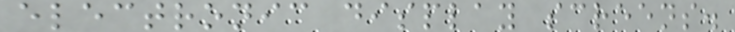electronic display screens.
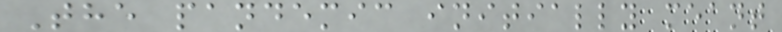The pandemic initially meant
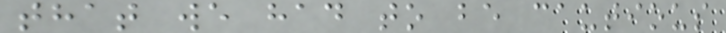that we had to be cautious
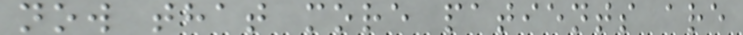now that more patients are
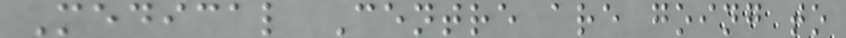Medical Centre are going to
